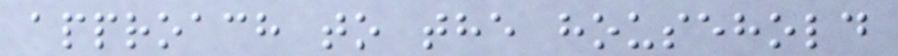approach to the household
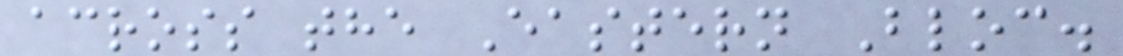across the Eastern Bloc.
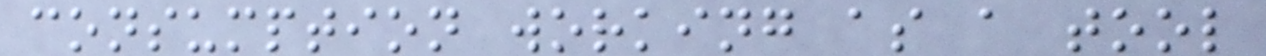consumption working as a tool
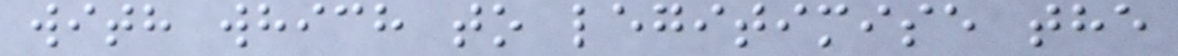with which to legitimise the
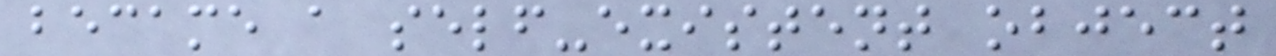became a self-existent object
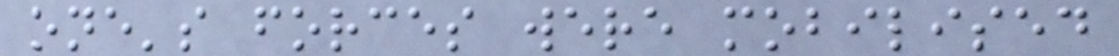one's forces were mobilised
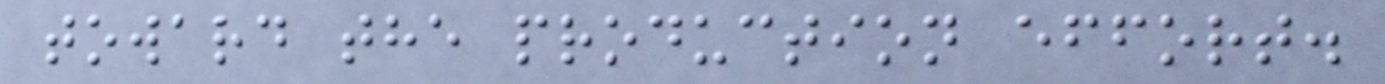toward the production effort.
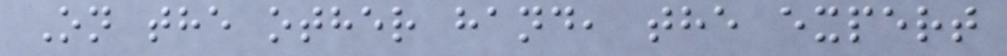On the other hand, the expert
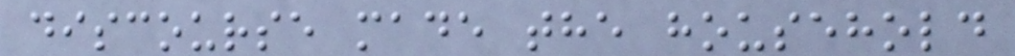discourse made the household
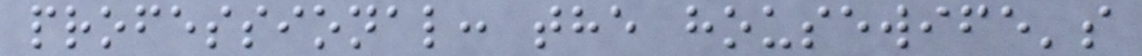professional: the housewife's
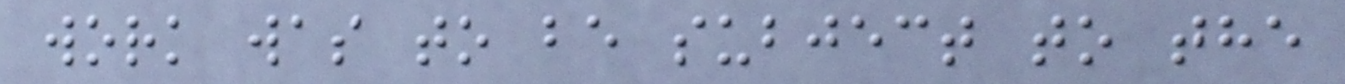work was to be subject to the
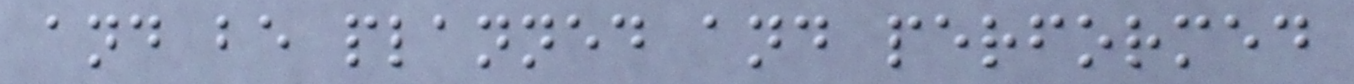and be planned and performed
